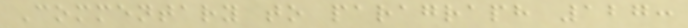Commentary to paragraph 127:
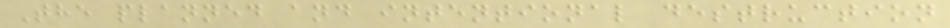The planned and intentional destruction
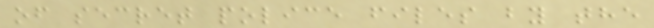of secret police files by the
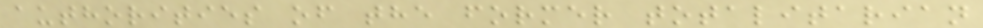authorities of the former totalitarian
